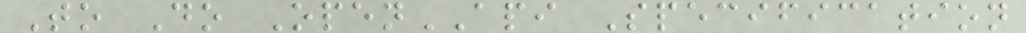To Do OpenAPI Specification
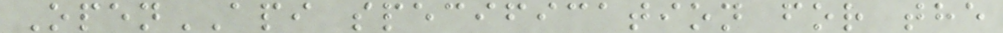OpenAPI specification for the
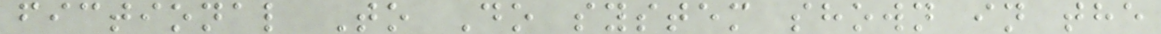fictional To Do system shown in the
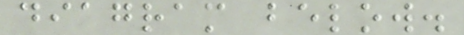diagram below.
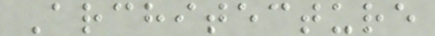Architecture
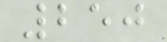250
